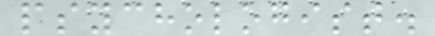psychologist.
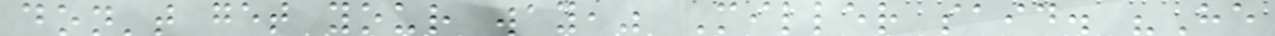don't get your way," Miller said. "He
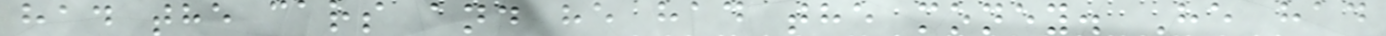had the cars and he had the money. He had
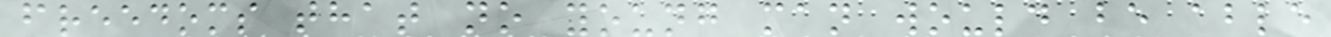freedoms that no young man would be able
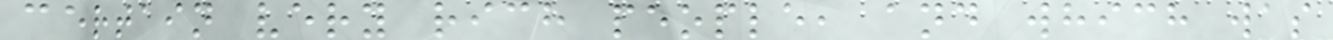certain very rich people, and which was
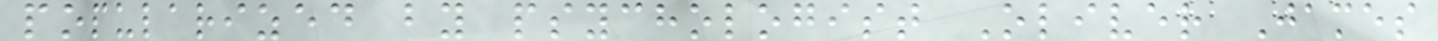popularized by psychologist Oliver James
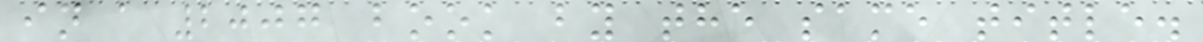in a 2007 book by the same title.
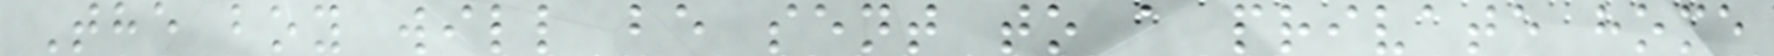The boy will be sent to a private home
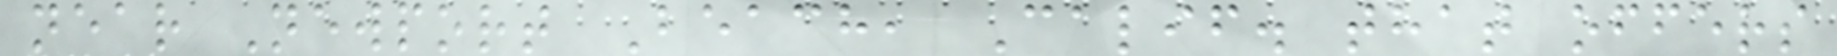near Newport Beach, Calif. that offers
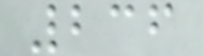236
